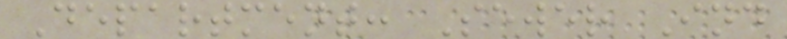Department: Sewer Ind
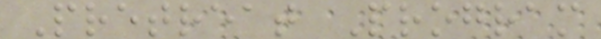Pretreat Program
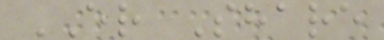ER Share
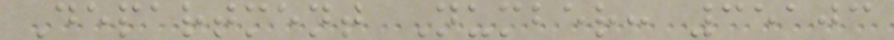Department Number: 35103
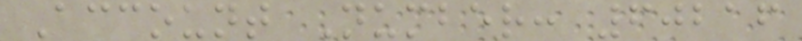Account Number: 60216
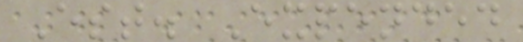Est. Expended
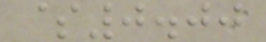$0.00
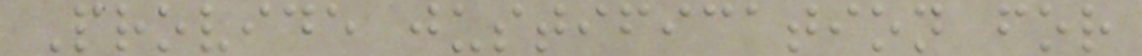Provide justification for
